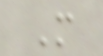M
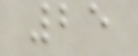25
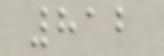812
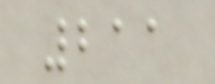211
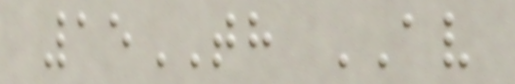15TH AV
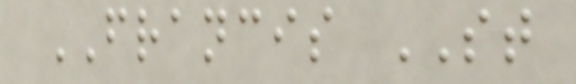FRANCIS ST
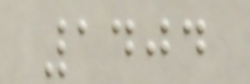1404
